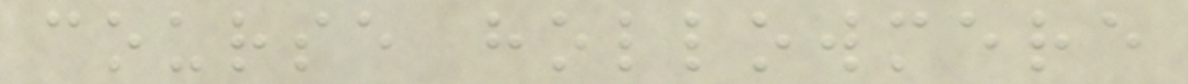course hollowmere
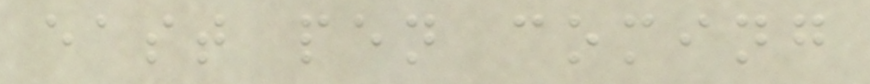east pen coming
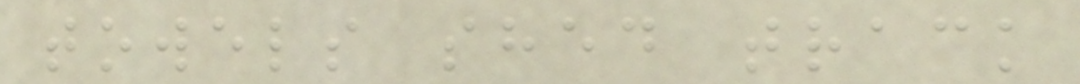towels shed track
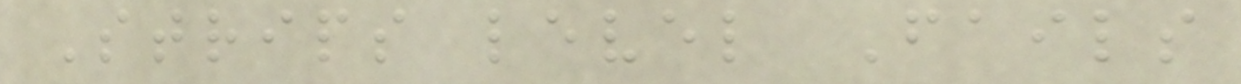Strips level Fails
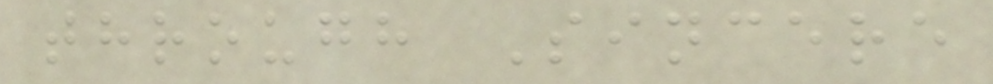through Sincere
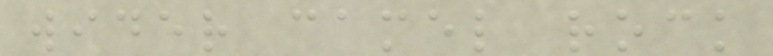wider camel rock
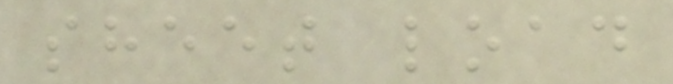sheet load
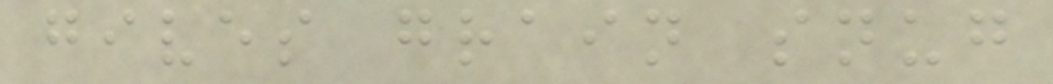gives grain snug
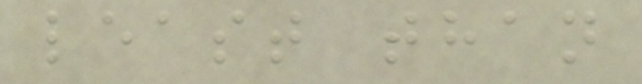least than
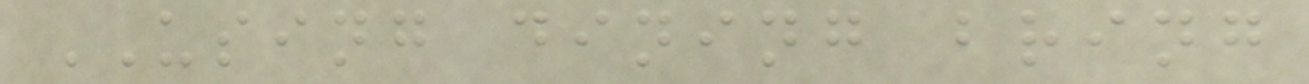USING dining bring
